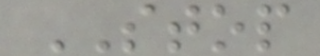STOP
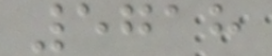5718
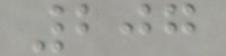207
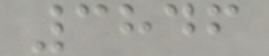3846
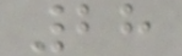28
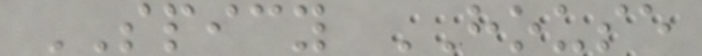SPICY HOUSE
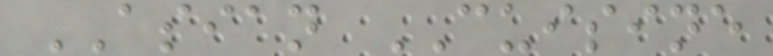ASIAN CUISINE
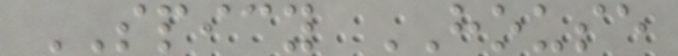SPICY HOUSE
